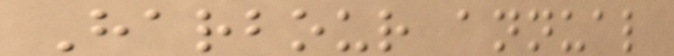Harbour annual
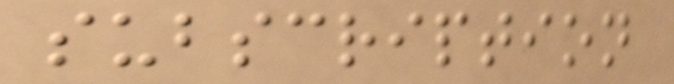subscription
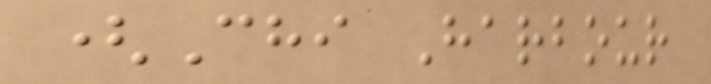(Chi Harbour
